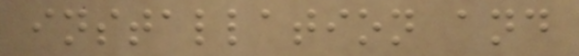installation and
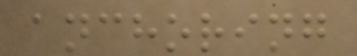anchoring
